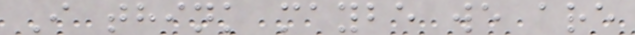I think maybe we are
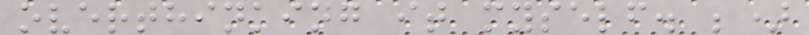overthinking it myself. ;)
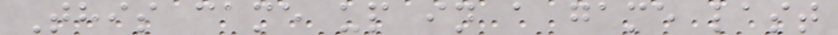This came up in a game last
